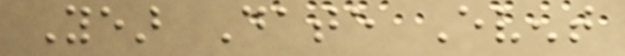Year Date Event
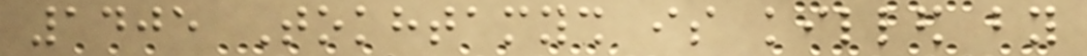1405 Tokhtamysh is killed by
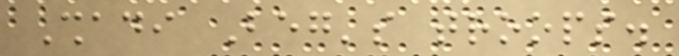Shadi Beg's troops.
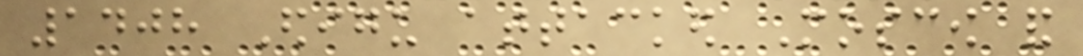1408 Edigu attacked Moscow and
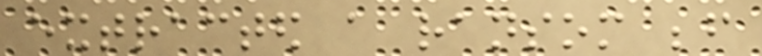extracted a ransom before
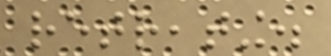retreating.
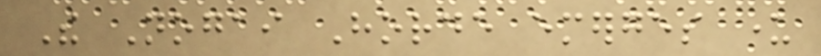The Nogai Horde emerges under
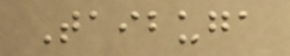Taibuga
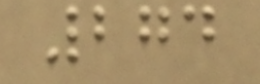274
